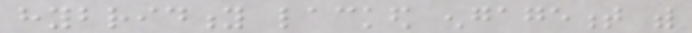hybridity lacked engagement with
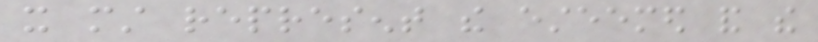it must represent the esteemed and the
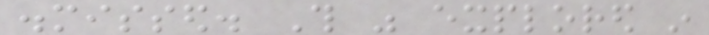dismissed. This was explored in
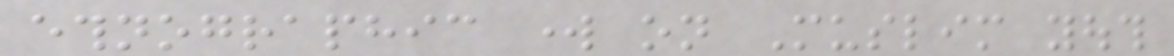ethnographic work on Muslim youth
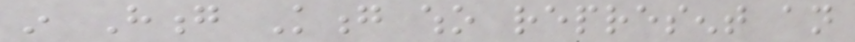in Hong Kong who represent an
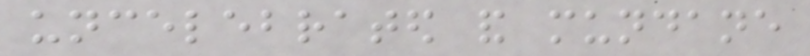uncelebrated and mundane
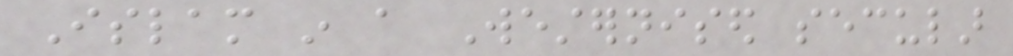Islam in a Westernised secular
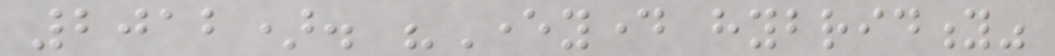2012). "Everyday hybridity"
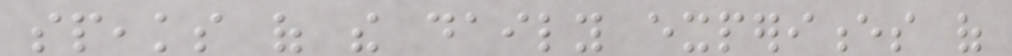speaks of the daily experiences of
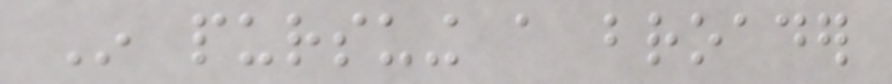In pursuing a broader
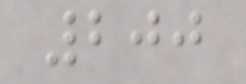200
